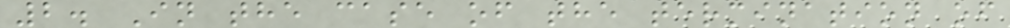2. In the case of the termination of
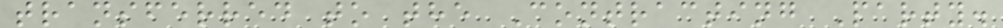transferred to the Contracting Party.
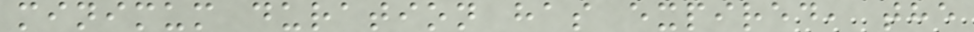minimum duration has expired, the
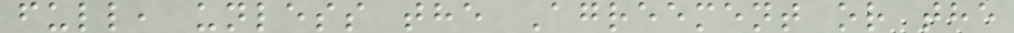full, unless the Agreement or the
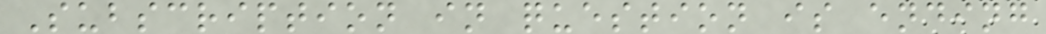Subscription in question is ending
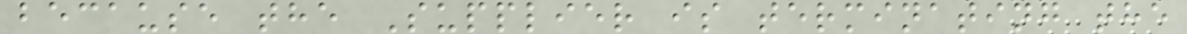because the Supplier is terminating the
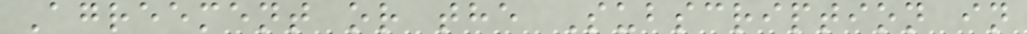Agreement or the Subscription in
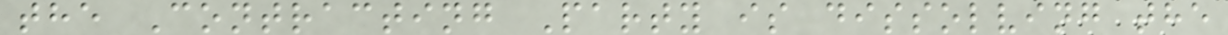the Contracting Party is dissolving the
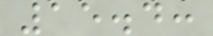15.4:
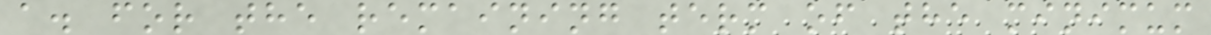a. for the remaining term of the minimum
